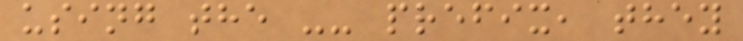using the -- prefix, they
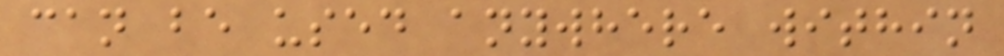can be used anywhere within
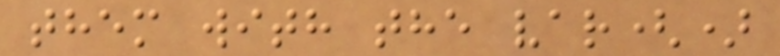them with the var()
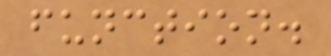function.
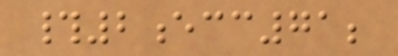#2ecc71;
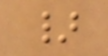}
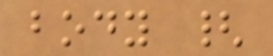body {
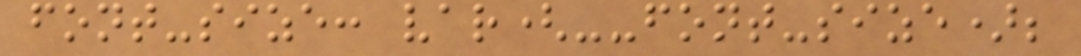font-size: var(--font-size);
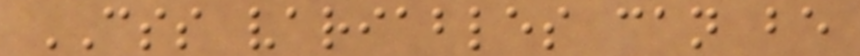CSS variables can be
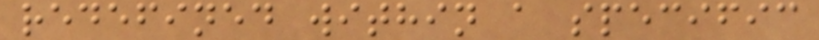redefined within a specific
